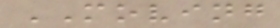MOVING
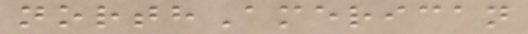northAmerican
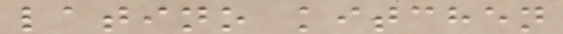latino kitchen
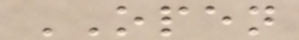OPEN
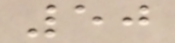50
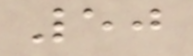50
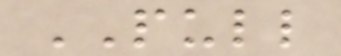PULL
